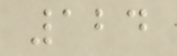124
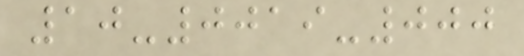10-0019-000
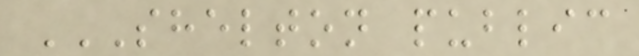SHELTON PUBLIC
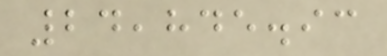24,845.93
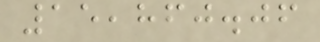15,860.06
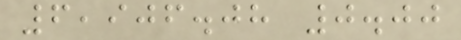6,906.08 0.00
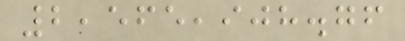2,565,908.76
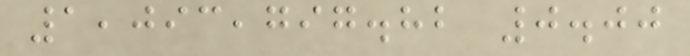1,093,797.82 0.00
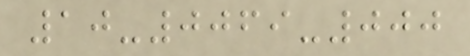10-0069-000
